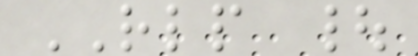RLP |
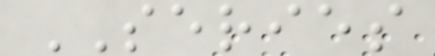SERIES
